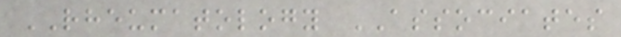RHEUMATOLOGY ASSOCIATES
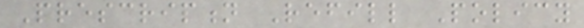Prescription Refill Policy
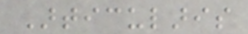Articularis
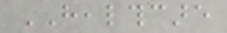HEALTHCARE
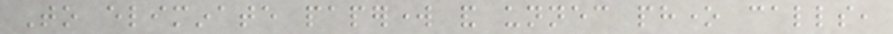To eliminate paperwork and unnecessary phone calls,
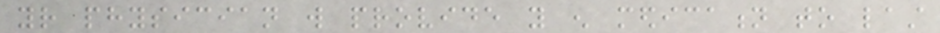your physician will provide you enough medication to last
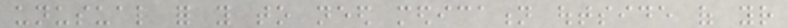unusual for you to need medication outside of your
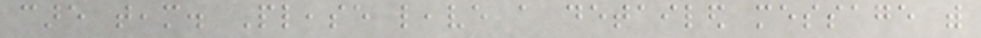care team. Please leave a detailed message with
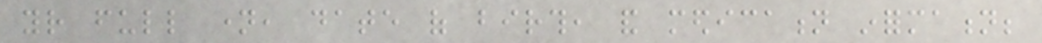your full name, date of birth, and medication information;
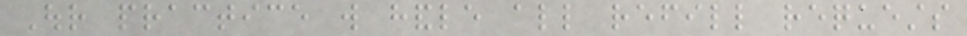Our practice will handle all refill requests
